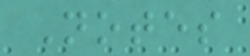Notes
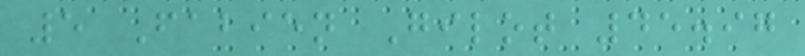5 Fabien Gilot 45.97
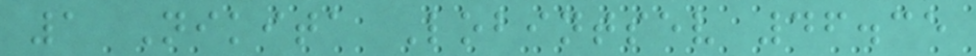1 Nikita Lobintsev 46.35
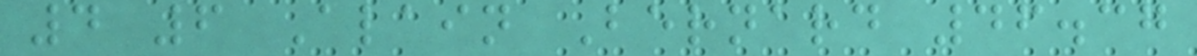4 6 Alain Bernard 46.37
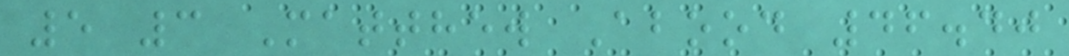5 3 Matthew Abood 46.40
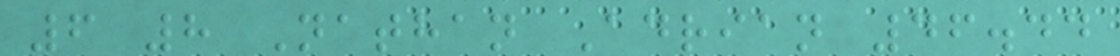6 8 Nathan Adrian 46.44
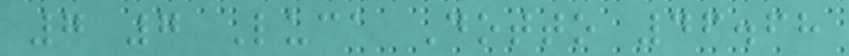7 7 Luca Dotto 46.68
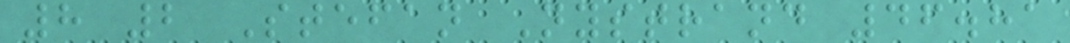8 2 Stefan Nystrand 46.81
